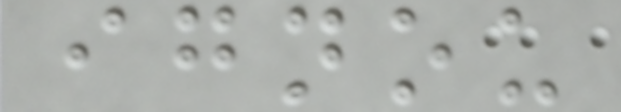ignou
